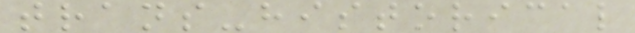trans-historical
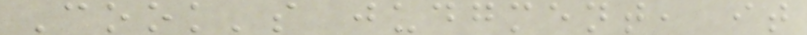Cook's judgment, it
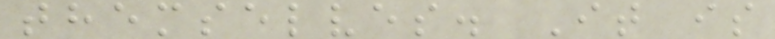themselves. It is
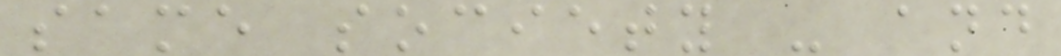same society - and
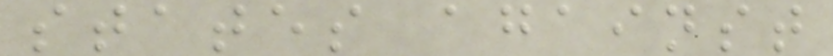states against
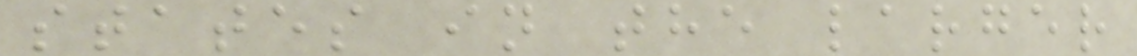states in the larger
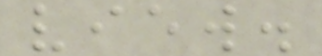view.
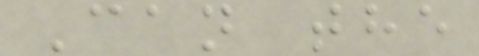Can the
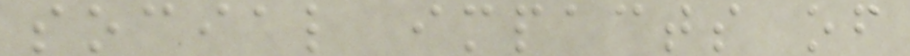social impacts of
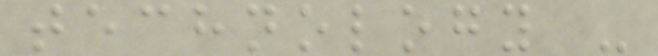technology -
